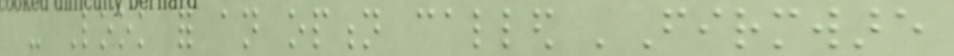- Look for an option called 'Firmware
